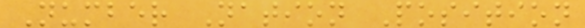Number Nation Position
